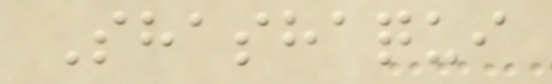Shashaqui
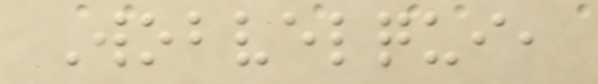Wobvelqui,
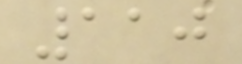110
